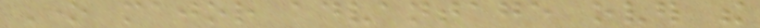One major advantage over the
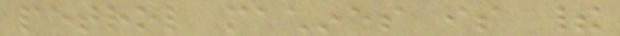petrol machines is their
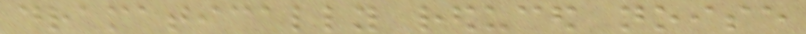dramatically reduced noise
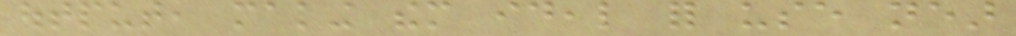output, making them ideal for use near
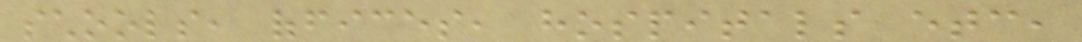schools, offices, hospitals etc,
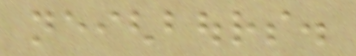neighbours.
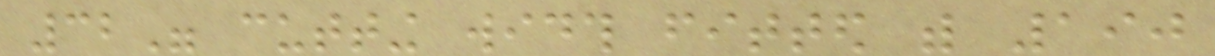32" cutting width fitted with 190
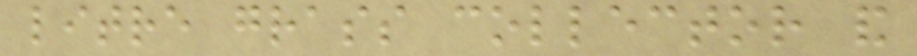litre grass collector and
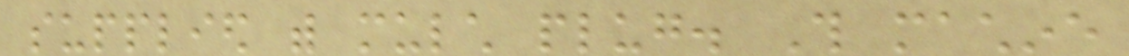supplied with mulch plug. This machine
